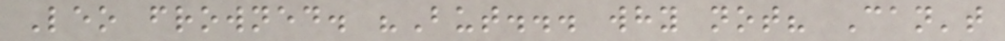Leo frowned. "But... why not? Can't
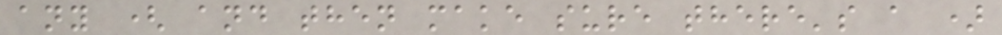any ( and then make sure there's a )
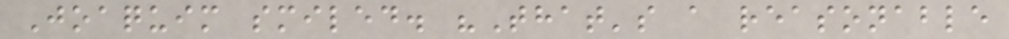Joaquim smiled. "That's a reasonable
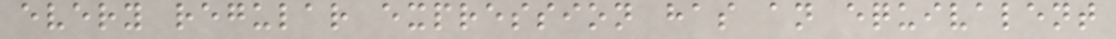every regular expression has an equivalent
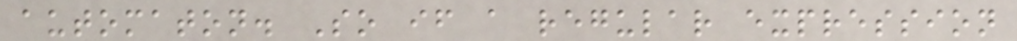automaton. So if a regular expression
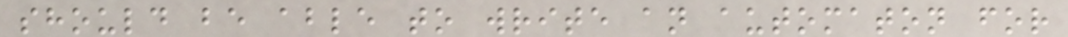should be able to write an automaton for
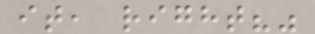it, right?"
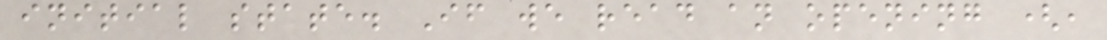initial state. If we read an opening (,
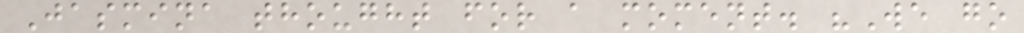Jasmina thought for a moment. "We go
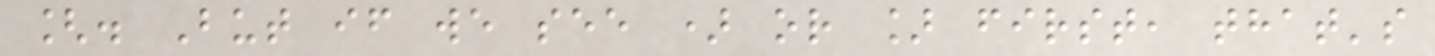[. But if we see ) or ] first, that's
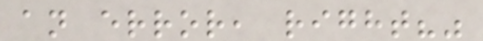an error, right?"
